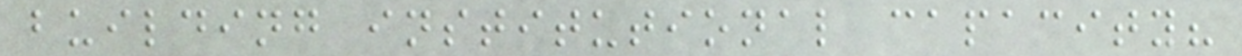building institutional capacity?
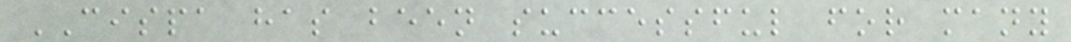CISPA has been successful for many
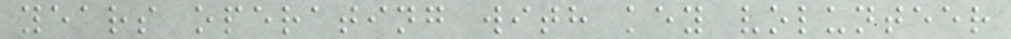years operating with key volunteer
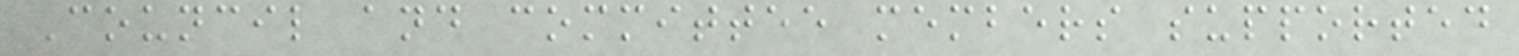Council and committee members supported
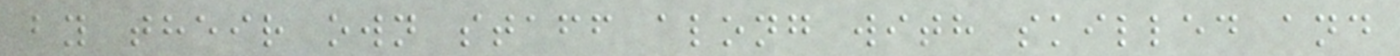by their own staff along with skilled and
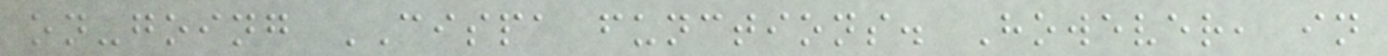on-going CISPA functions. However, in
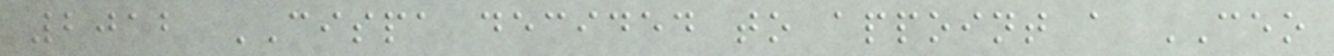2012 CISPA decided to appoint a CEO
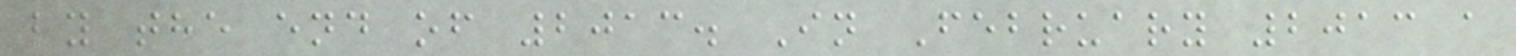by the end of 2013. In February 2013 a
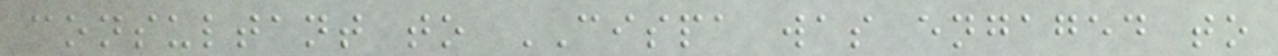consultant to CISPA was engaged to
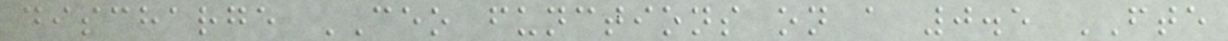discharge CEO functions on a 0.5 FTE
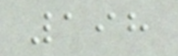198
